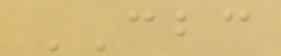CBC
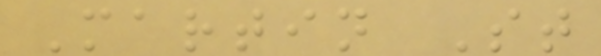Martin St
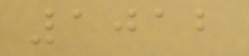1012
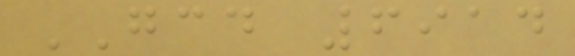GCD 6914
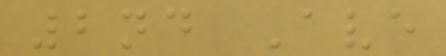2nd Ave
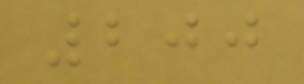200
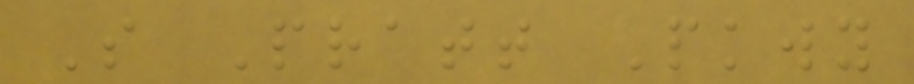S Pratt Pkwy
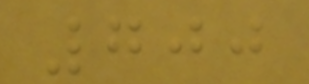700
